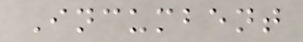Incumbent
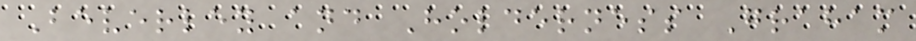Beverley and Holderness Graham
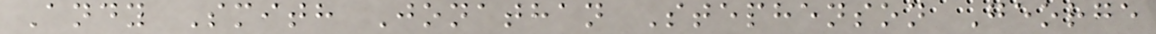Andy Smith Jonathan Stephenson George
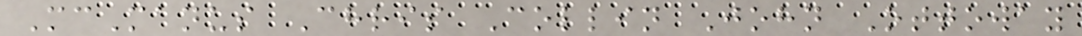McManus Chris Collin John Ottoway
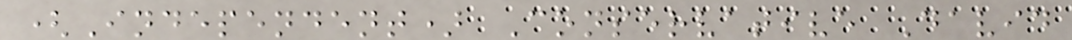(Independent) Conservative David
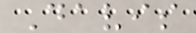Davis
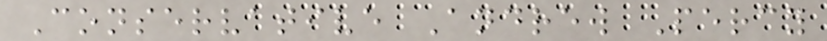Conservative Andrew Percy
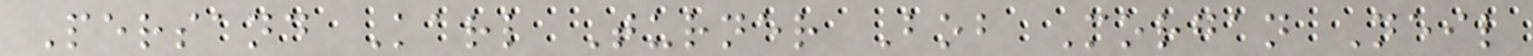Persand Karl Turner Bob Morgan Neil
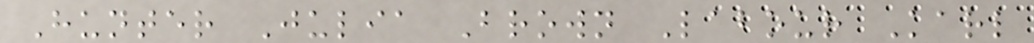Hunter Julia Brown Labour Karl
